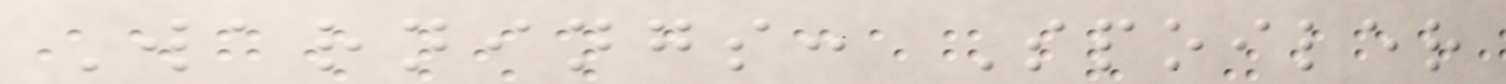Warnings: Spoiler
